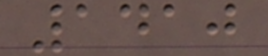1410
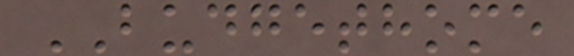BUDGETHOME
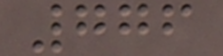776
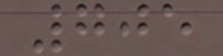705
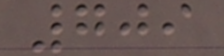709
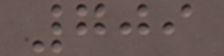709
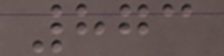873
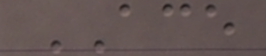ACE
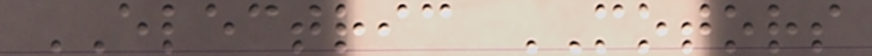ELECTRIC MOTORS
